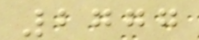2777
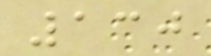130
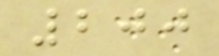200
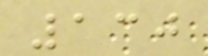130
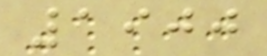1900
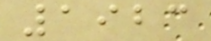1923
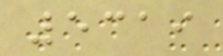5319
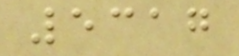5317
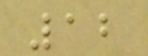12
